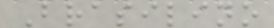Brasilino
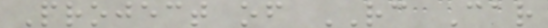Project of RC Car
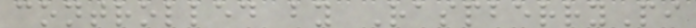controlled by RaspberryPi
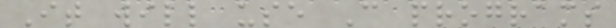It will use C programs
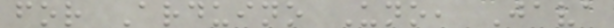for Arduino Uno, Java
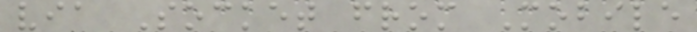via Socket from Mobile
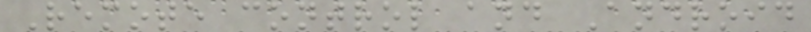Remote control and Android
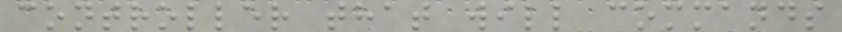controller that will commands
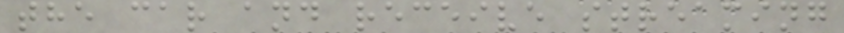the car and receive streaming
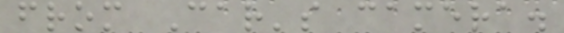from Car's camera.
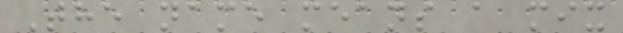The name means a mix
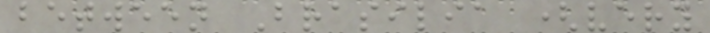between Brasilia (very
